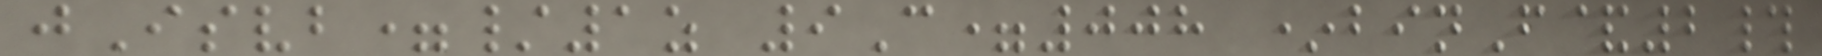jIsvb=/1z 9C=008 *binF&2#
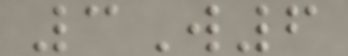3W6
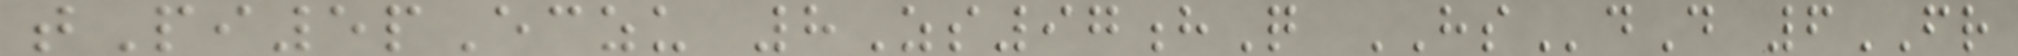tPi5pEczu 8Zs97hQ HSdD 6FR
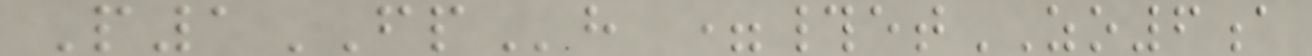P1FPh =#etZO6a
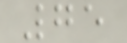75
